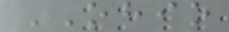OHIO
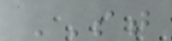ST
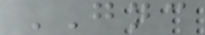GNC
